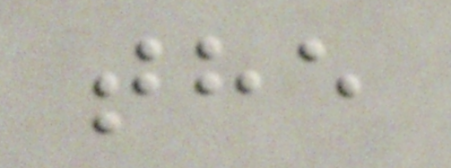the
